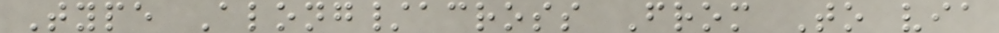Type Along/across From To via
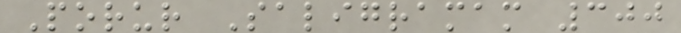Porur Saligramam 300
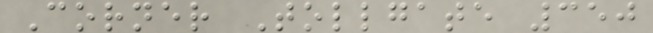Corner Tollgate 350
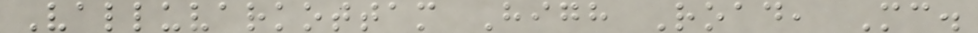Valluvarkottam High Road, Mc.
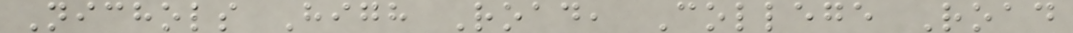Nichols High Road, College Road
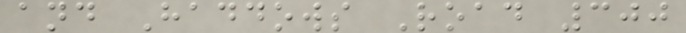and Haddows Road 300
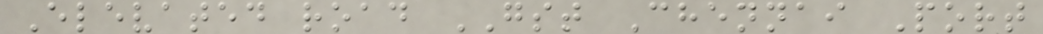Elevated road GST Chennai Port
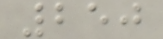250
